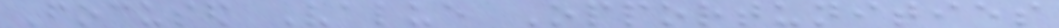Focused Value Opportunities
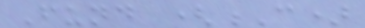Fund (C)
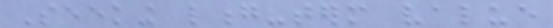Seeking long-term value
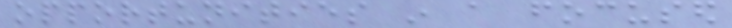opportunities in a focused
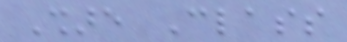Share Class
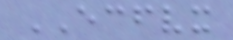ECFVX
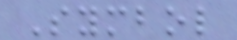Symbol
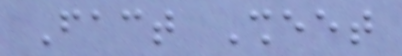Fact Sheet
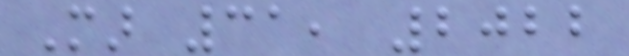Mar 31, 2022
